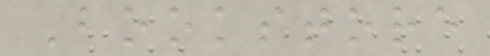Bookstore
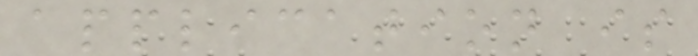application is
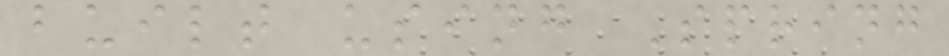built using Spring
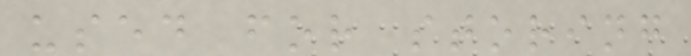used for storing
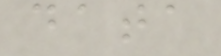data
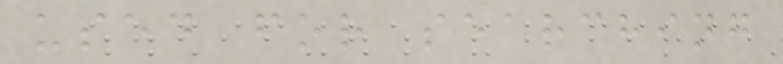used for searching
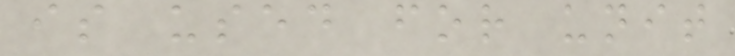is used for unit
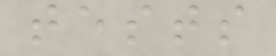tests
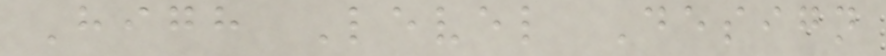High Level Design
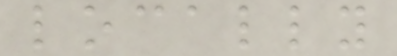locally
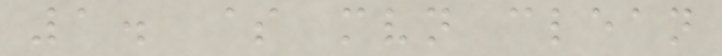1. $ mvn clean
